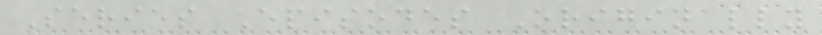Series Episodes Originally
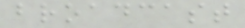broadcast
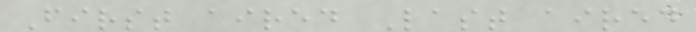First aired Last aired
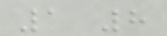1 8
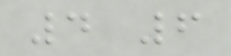4 6
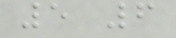5 6
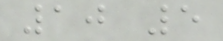10 5
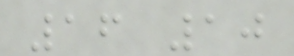16 10
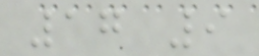17 9
